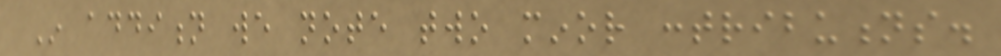In addition we note two minor contributions.
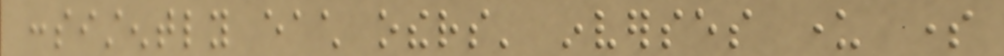consistently each others' inverses under some
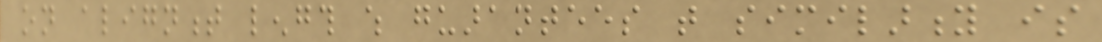on alignment length which guarantees that similarity is
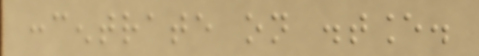concentrate on distance.
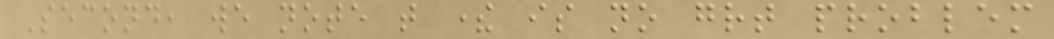Second, we note that there is no great problem
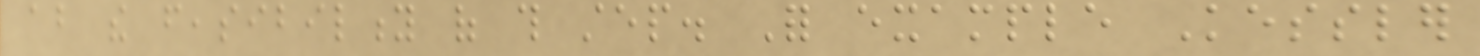about the feasibility of this step. For example Kessler
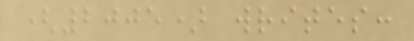(2005) writes:
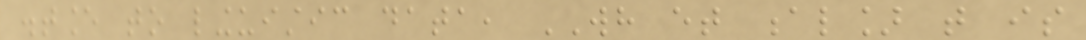distance to linguistic data, WH et al] that is
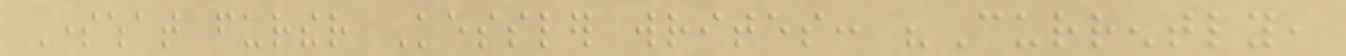Somewhat further Kessler writes: "Currently,
